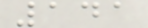141
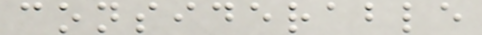considerable
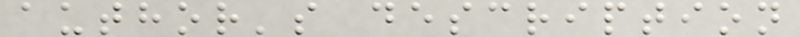author's description
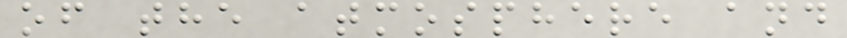of the atmosphere and
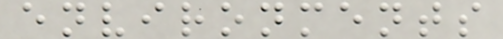environments
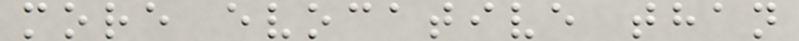more evocative than
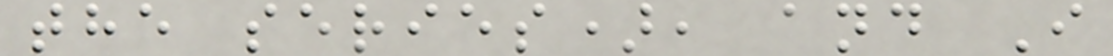the series), and I
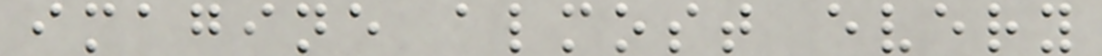imagine almost every
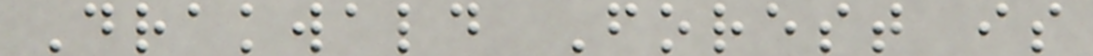Drakwald Forest is
